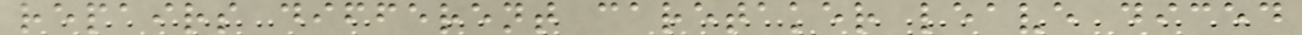repairs different caretaker leave diced
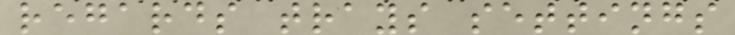regards trays settings
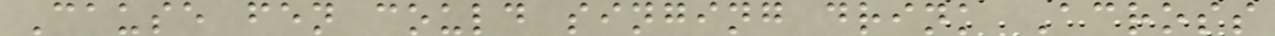Cause fen could singing drink Across
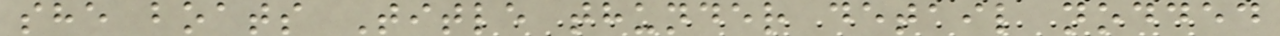she boats Title thunder detail nodded
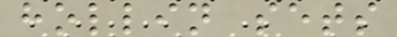hollin sets
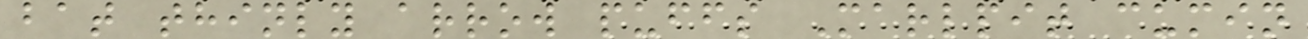bat thinly arrow puffs Marlpit cumin
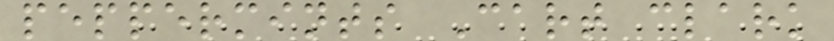peppermints Cart clark
